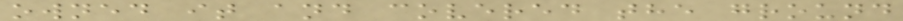owned it and covered the ground
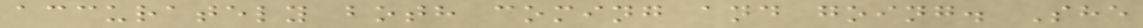accurately both coming and going. She
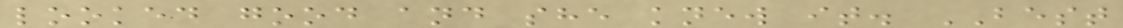looked good and she knew it. BEST
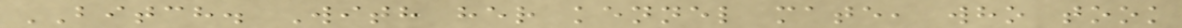BITCH. With her kennel mate, who took
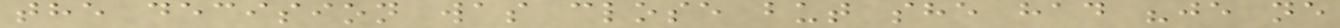the decision was close but she had "je ne
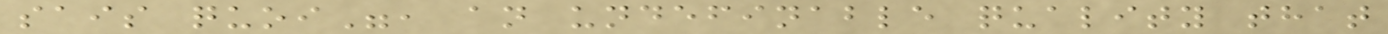sais quoi", an undefinable quality that
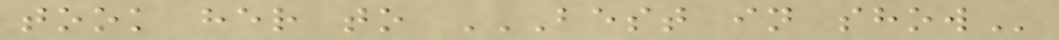took her to BEST IN SHOW
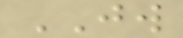JW
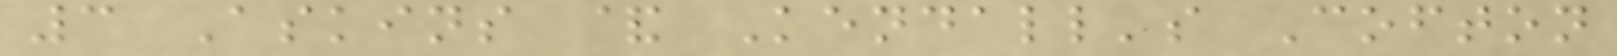3 Askins & Kendall's Cofton
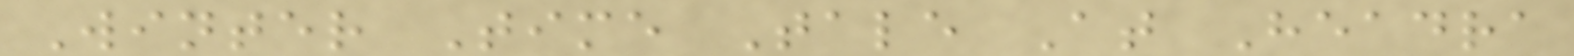Winter Time Tale At Headra
